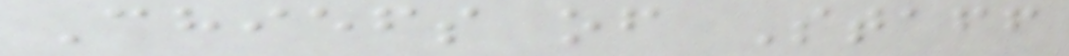Chiefs of Staff
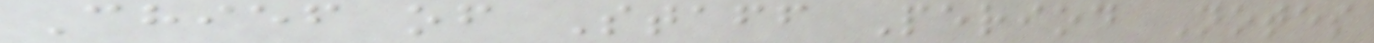Chief of Staff Period Notes
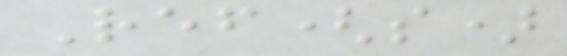Ref(s)
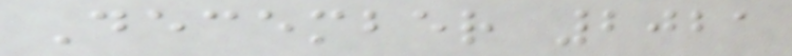December 2021
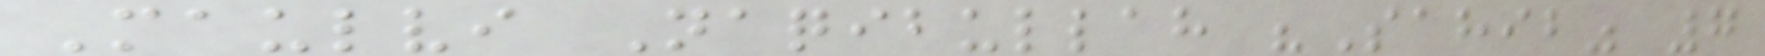Maulvi Naqibullah "Sahib" 7
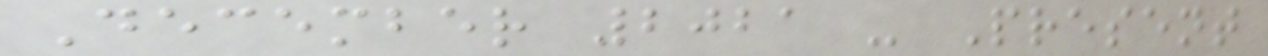December 2021 - Present
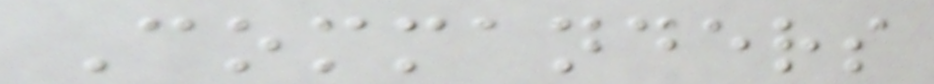Commanders
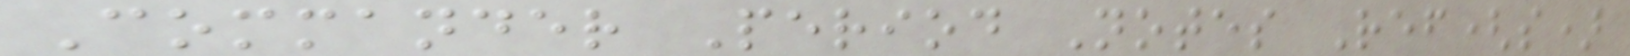Commander Period Notes Ref(s)
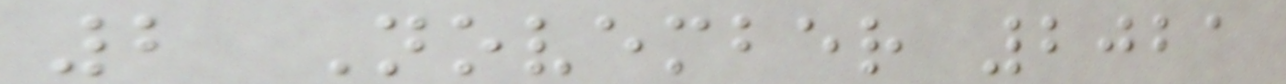2 November 2021
